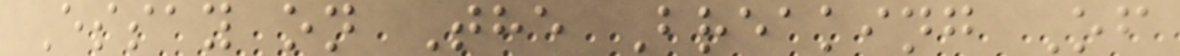Essay on The Breaking Of
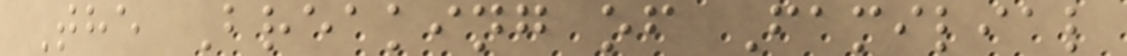The Breaking of Familial
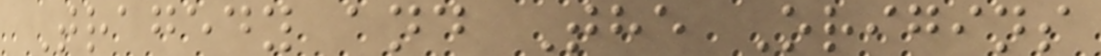Tragedy and The Origins
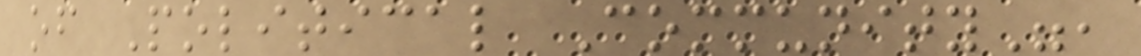of Political Community",
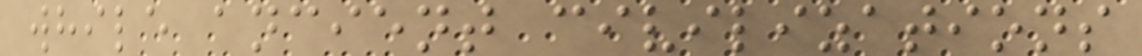while ancient civilizations
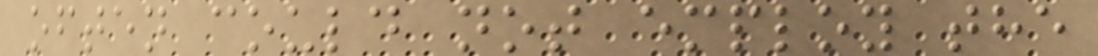often could not employ the
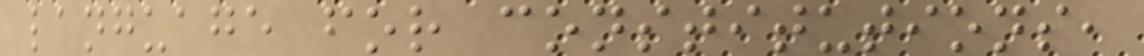language for constitutions,
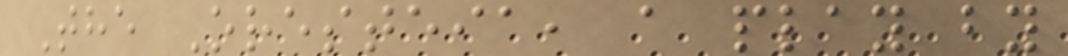The Oresteia, a play by
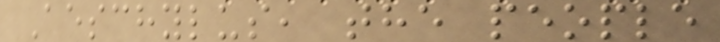Aeschylus, the people
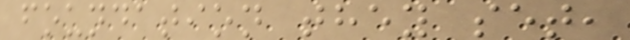foundation they set,
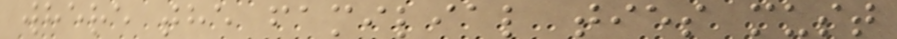where the familial ties must
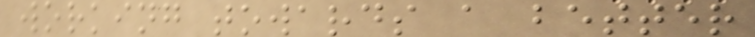working towards a better
